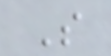S
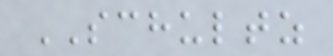SCHULTZ
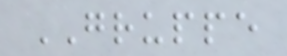GRUPPE
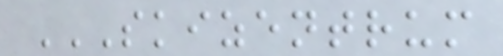SKIZENTRUM
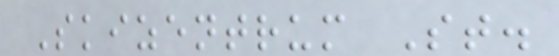Skizentrum St.
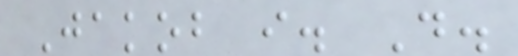Jakob i. D.
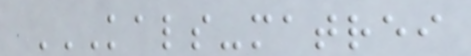KALS-MATREI
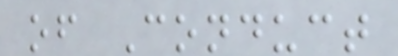of Conduct
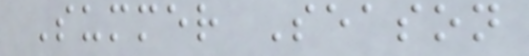Summer Season
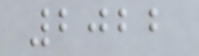2022
